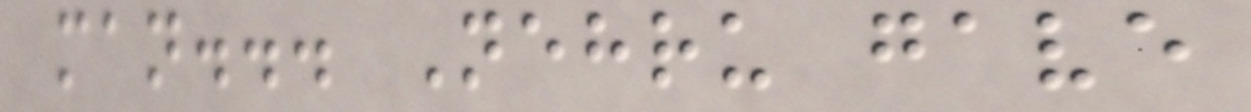man... Nehru gave
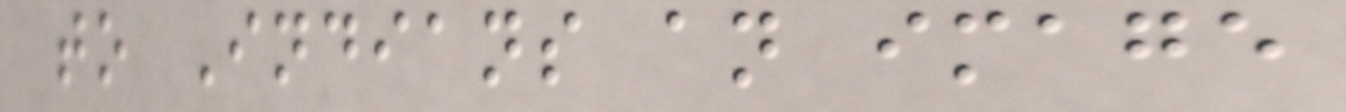to Indians an image
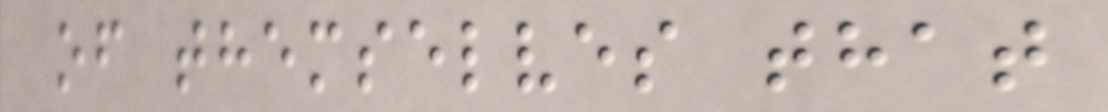of themselves that
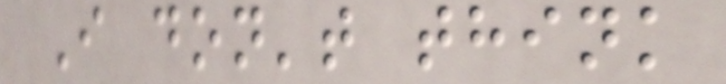I don't think
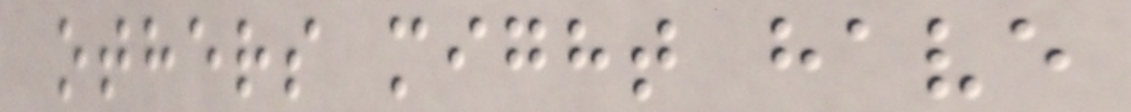others might have
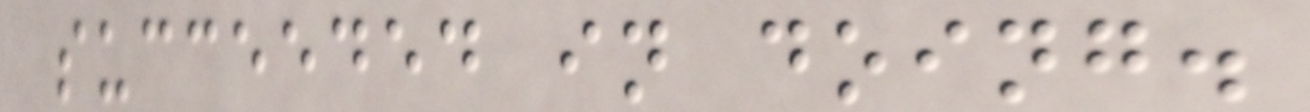succeeded in doing.
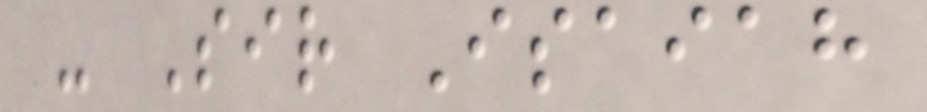- Sir Isaiah
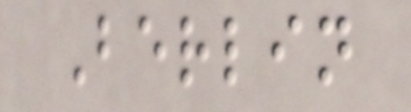Berlin
